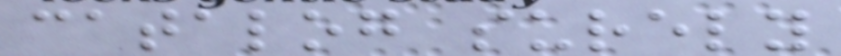catalog surely
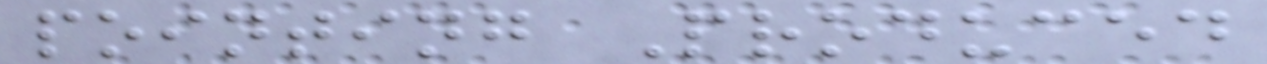pointing Produced
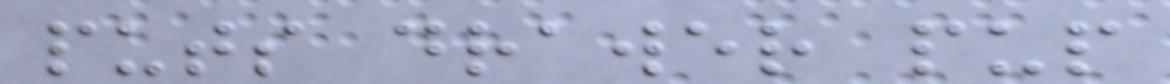puts drawer pup
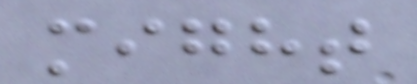might
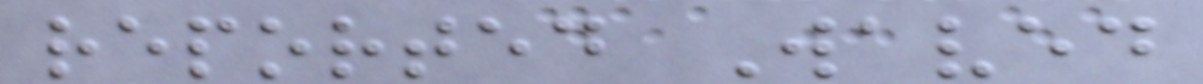reported Waved
